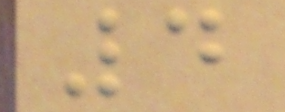4
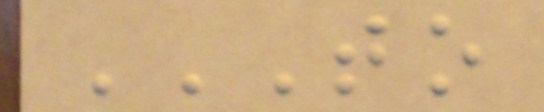TO
